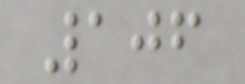106
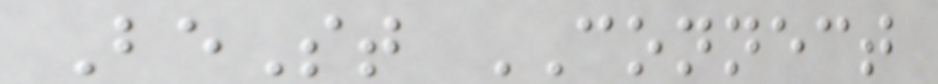BeSt CONNECT
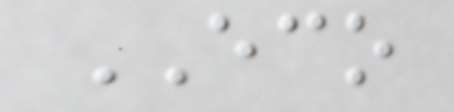ECO
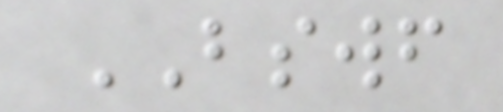BSWF
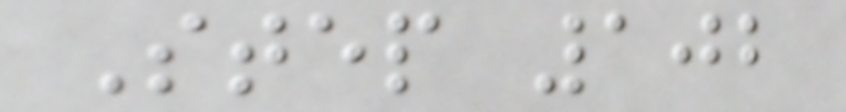Step 102
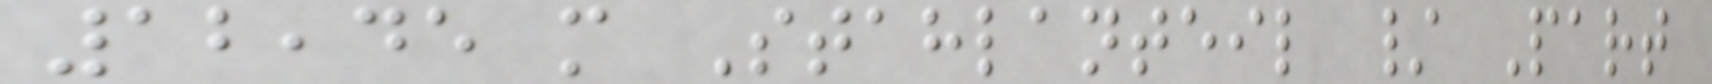12,45 m Stahlanteil / Part
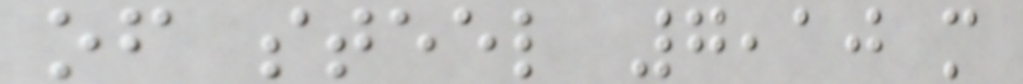of steel 7,10 m
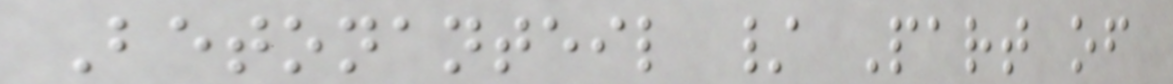Betonanteil / Part of
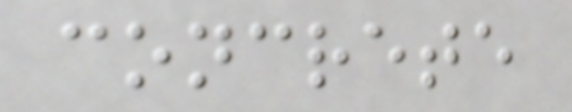concrete
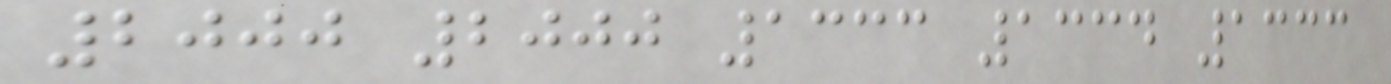2000 2000 1333 1334 1333
